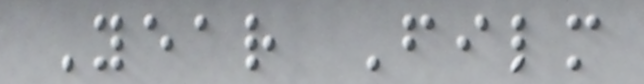Year Film
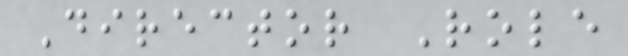Director Role
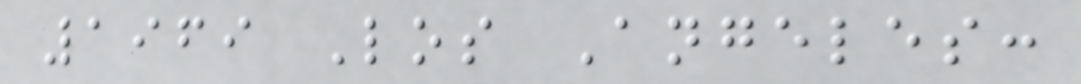1969 Los Angeles:
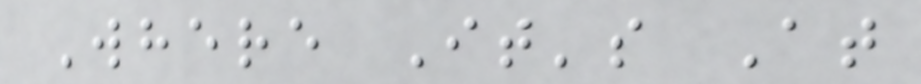Where It's At
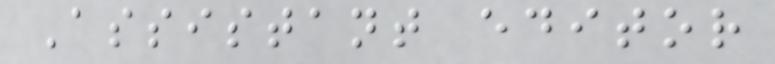Assistant editor
